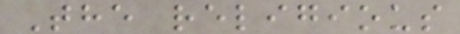The religious
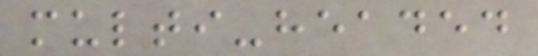multi-headed
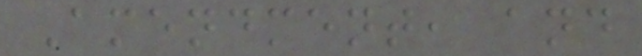Amendment, and
